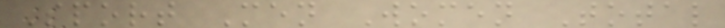Sport Men Women Total
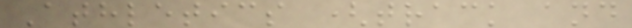Athletics (track and
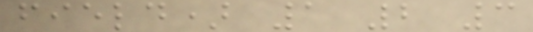field) 1 2 3
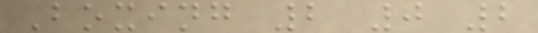Boxing 2 0 2
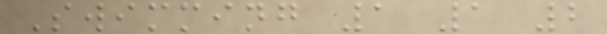Swimming 1 1 2
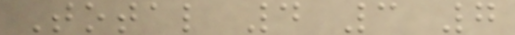Total 4 3 7
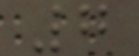7
